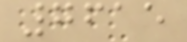7615
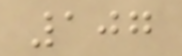107
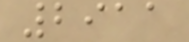2911
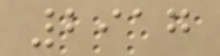2917
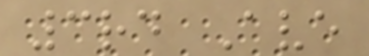3rd Ave
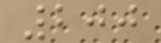200
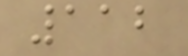112
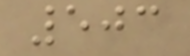503
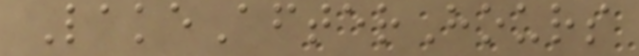LakeAfterHours
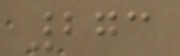273
